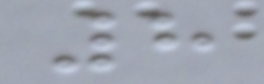8
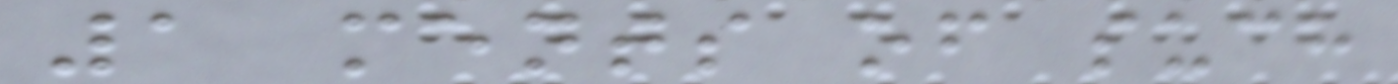1 ments of such
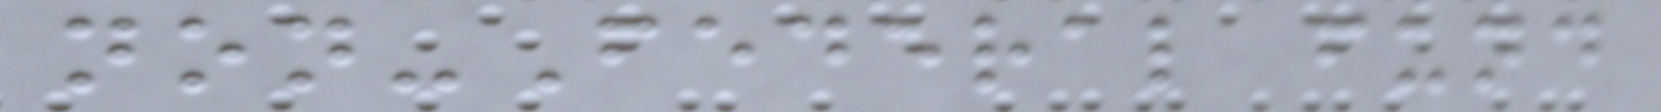non-Federal fund
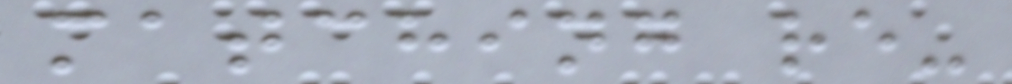matching re-
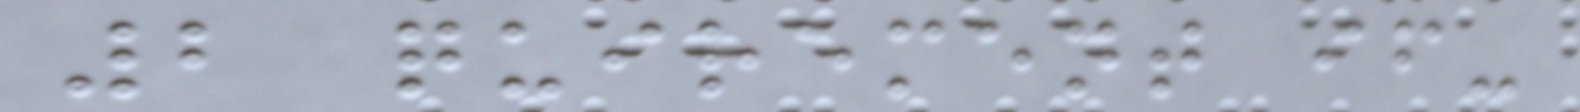2 quirement if-
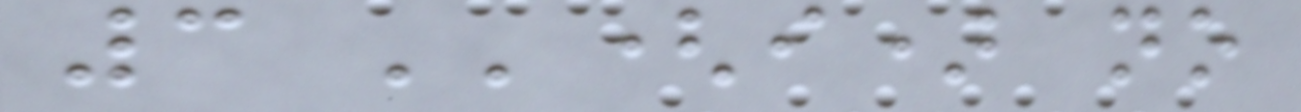3 ''(i) no
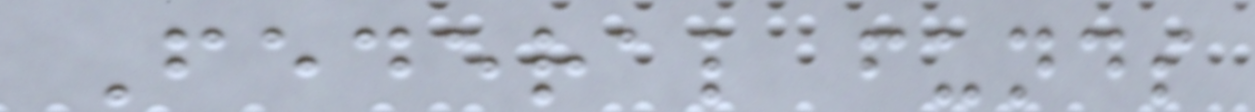Federal funds
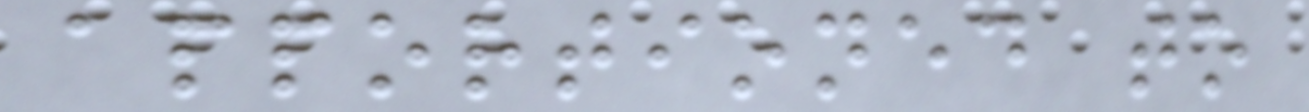apportioned to
